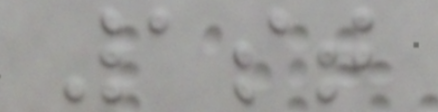1st
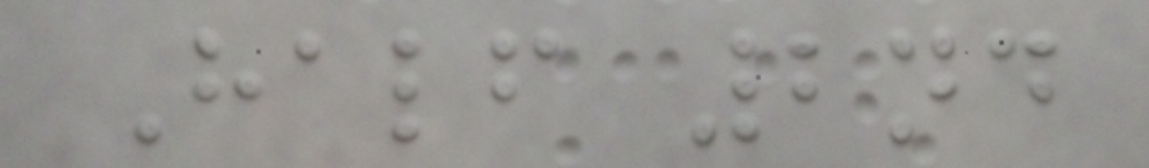Half 2nd
